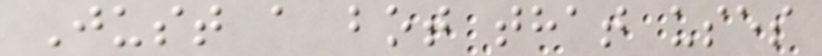Just a bot that uses
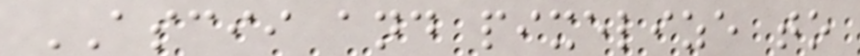ASCII and pixelize to
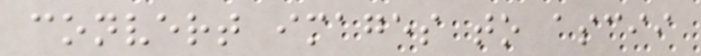convert images to ascii
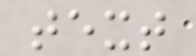text
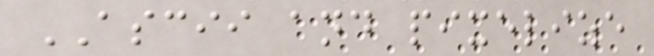ASCII and pixelize
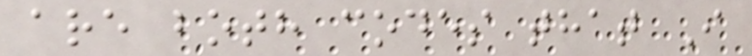are both codes that I
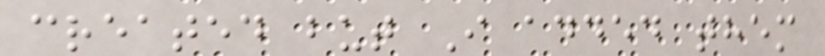created but I added them
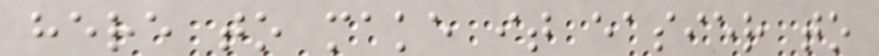here to make it easier to
